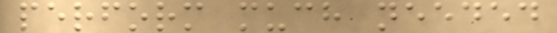perform much needed
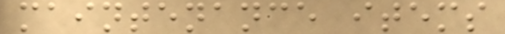maintenance items
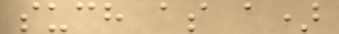such as a)
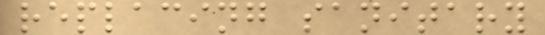replacing sanitary
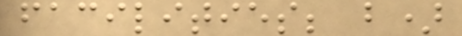facilities; b)
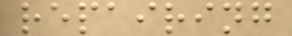repairing
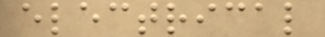electrical
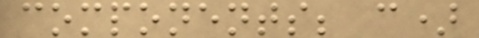components; c)
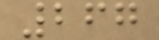267
